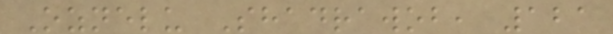Oznelu Shadrawob, 121
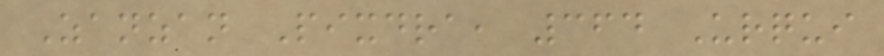Zanzan Pixdra, 364 Urqui
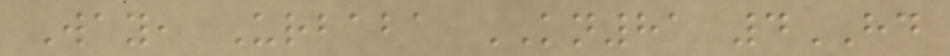Way, Urbaba KN81 4HD
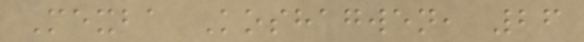Mexba Koshagwen, 26
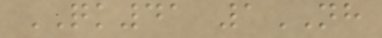QK41 1NH
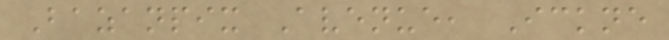Bazanpix Avenue, Ickne
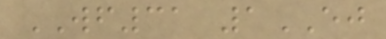WF31 1EJ
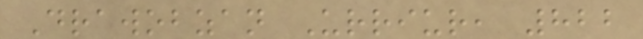Drawobzan Urriur, 822
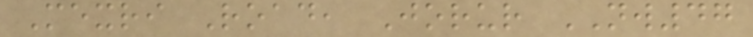Mexri Road, Jorur NW47
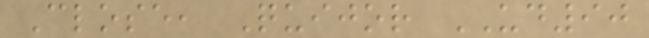Close, Quijor UD90
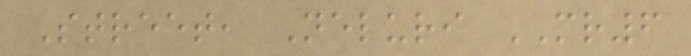Street, Neluri MR6
